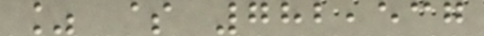% $ 782,537
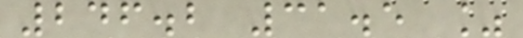246.2 31.5 %
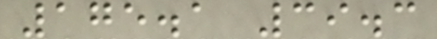175.1 39.3
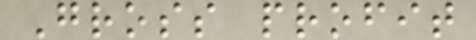Gross profit
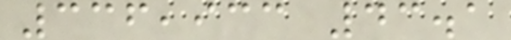336,933 43.1
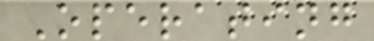Operating
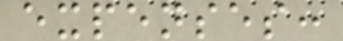expenses:
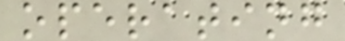operating
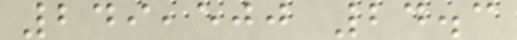249,500 24.3
